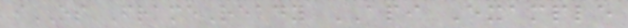iOS FrameReady API Example
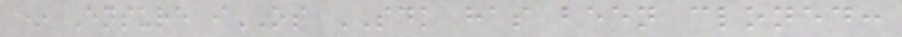* Ensure iOS SDK has been cloned:
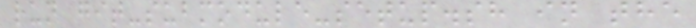run git-submodule-setup.sh in the
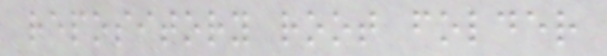repository root folder
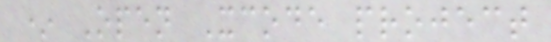* Open Xcode project
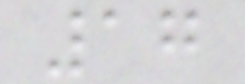17
